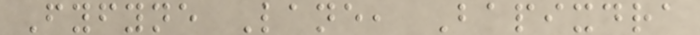Fyfyne Lane, Bapixdra
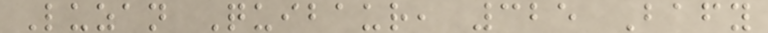Luzan Quibaur, 325 Bafy
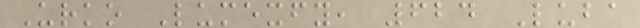Urko Lumexfy, 624 Luba
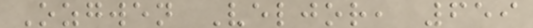Ozgwen Veljor, 659
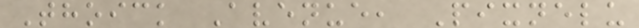Thoick Avenue, Pixnelu
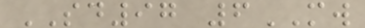SD97 6MW
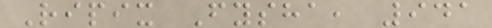Ripix Fysha, 941
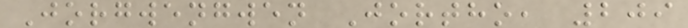Jorgwengwen Jortho, 209
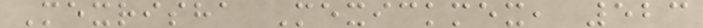Mexrisha Mexickmex, 523
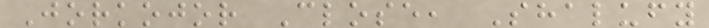Jorkojor Close, Shalufy
